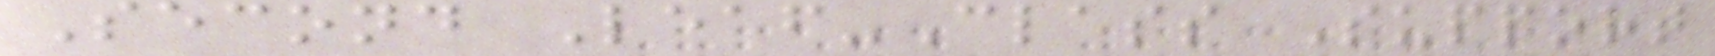Second Leaf-Class Support
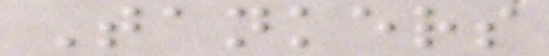Tankers
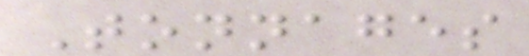Tonnages
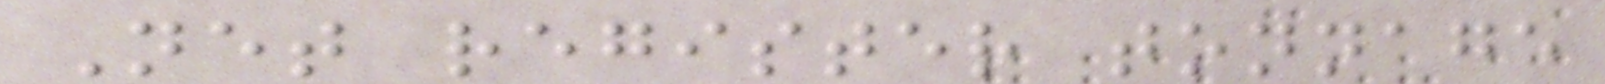Net register tonnage
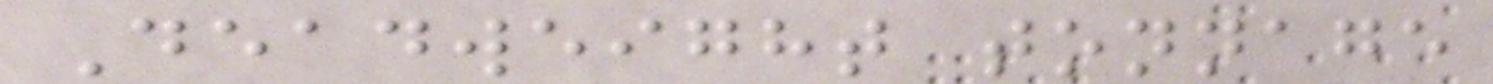Deadweight tonnage
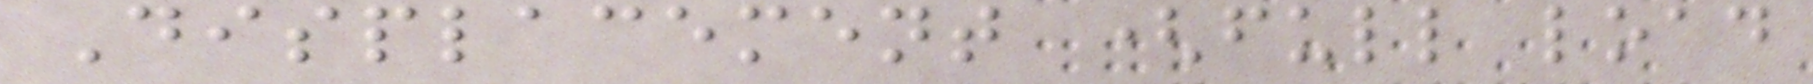Displacement (full load
